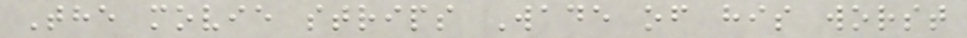The movie strips Wade of his worst
